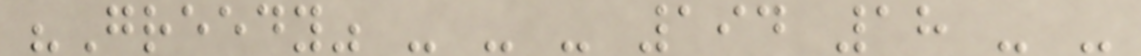"Greedy" - - - 194 18 - -
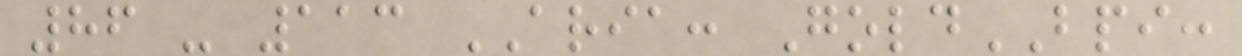86 - 113 ARIA: GoldBPI:
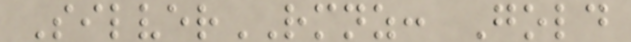SilverRMNZ: Gold
